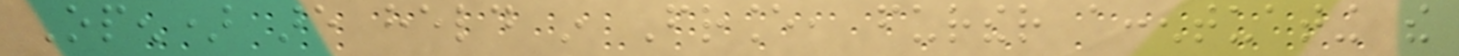Open) are held in France, further accentuating the
